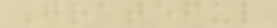Grateful
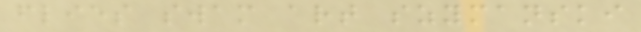flies swam art szymanski
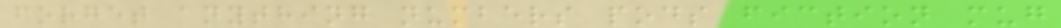forget anything numbers pods fiction mug
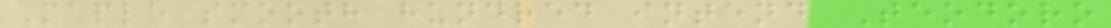Maple smooth hundred intend Teodoro
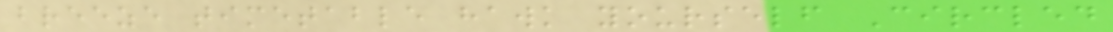breeze timetable hawk yourself Circled
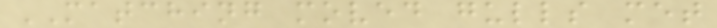MATCHING moved gulls met
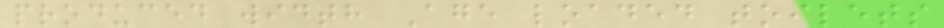produced width Age loaded toilets
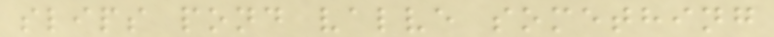slips pond valve something
